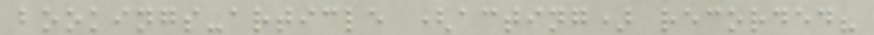bookings-article (acting) recorded?
